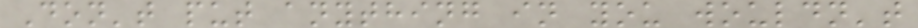Don't put anything in you wouldn't
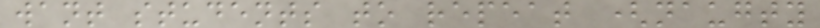want students to repeat (naugty
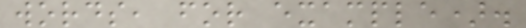words, for example).
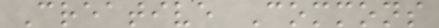Creative Commons
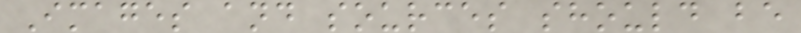Images and sources should be
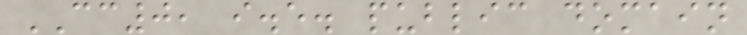CC0, i.e. public domain
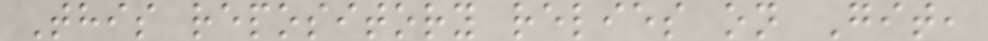This repository relies on Git,
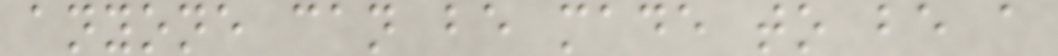anyone can be made to be a
